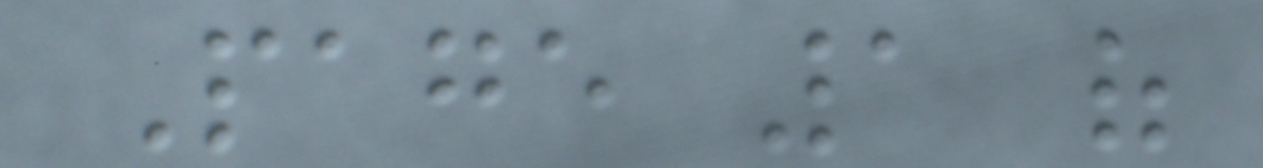Page 1 of
